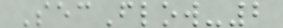SecFlow-2
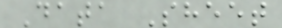Data Sheet
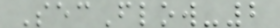SecFlow-2
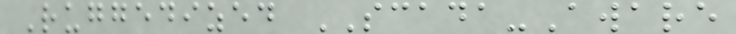Ruggedized SCADA-Aware
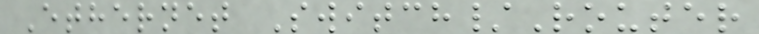Ethernet Switch/Router
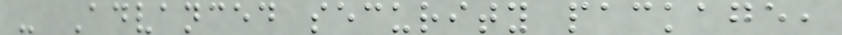- Advanced security package,
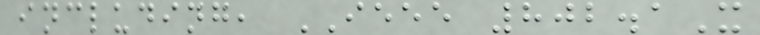including, IEEE 802.1X
